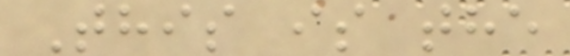This is the
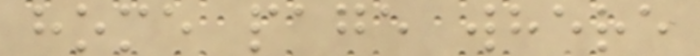home page where
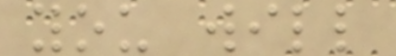you will
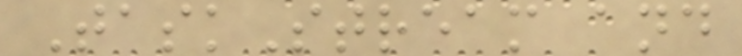TaskStream and
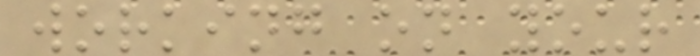working on your
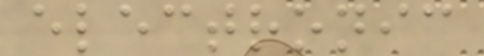electronic
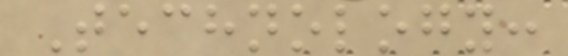Technology:
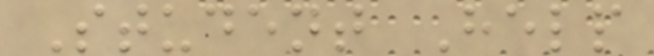Student Help
